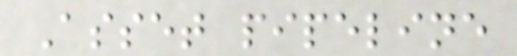Asset pipeline
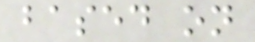based on
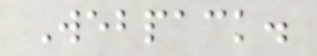Webpack.
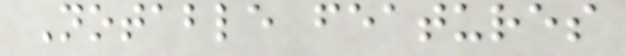Notable features
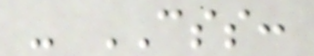- CSS:
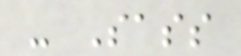- Sass
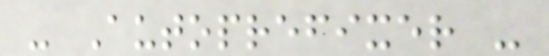- Autoprefixer -
